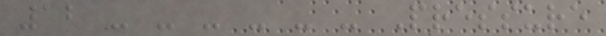12 - - - - - - Pressure
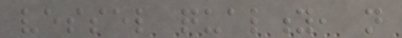vessel quality, not
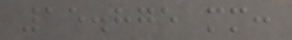15.875 mm:
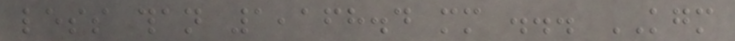less than 1,168.4 mm ... KGM
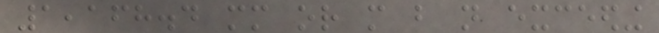1,168.4 mm or more but not exceeding
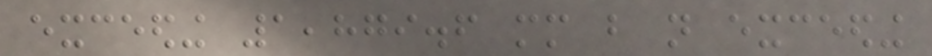exceeding 1,879.6 mm but not exceeding
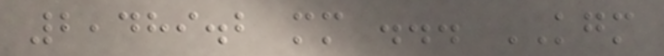2,489.2 mm ... KGM
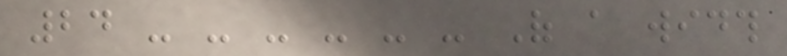24 - - - - - - Of a width
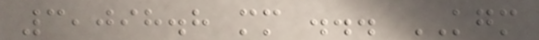3,098.8 mm ... KGM
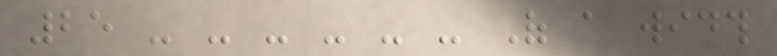25 - - - - - - Of a width
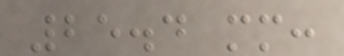25.4 mm:
